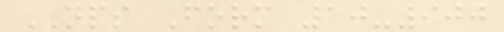NPS Form 10-900
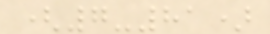(7-81)
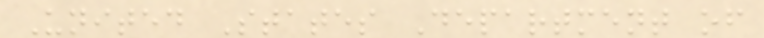United States Department of
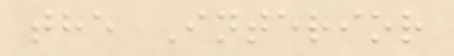the Interior
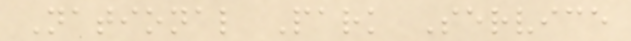National Park Service
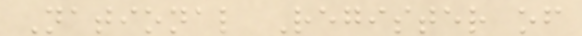National Register of
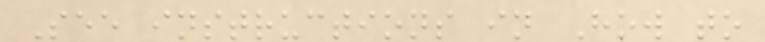See instructions in How to
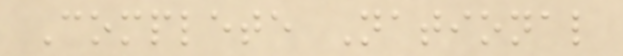Complete National
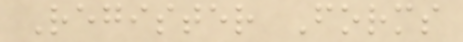Register Forms
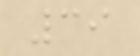39
